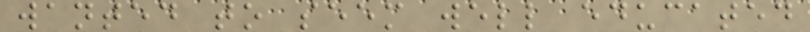wanted to seem well educated
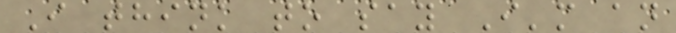I think to say I'm an
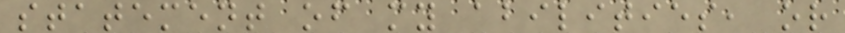statement of my abilities, or
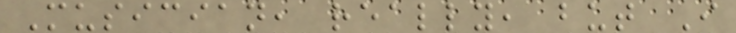Musician, really, but I
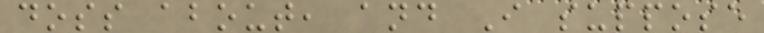doss about, and I suppose
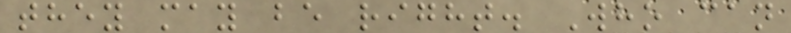they may be right. Who can
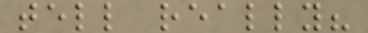tell really?
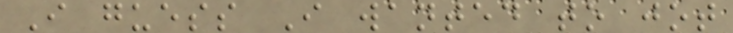I guess I wanted to jot
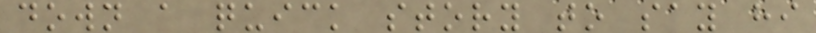down a quick story to say hi
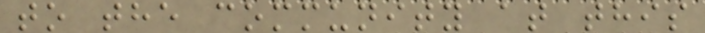to the community at this
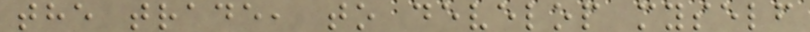the trade, to develop myself
